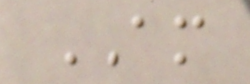AM
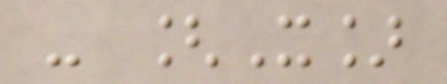- [X]
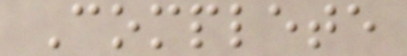Complete
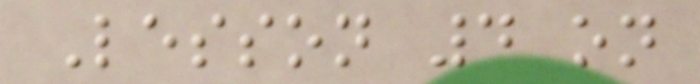Lesson 4 on
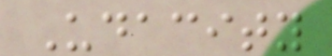Udacity
